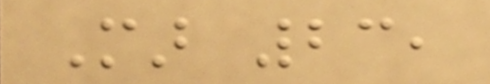Mar 23,
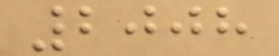2008
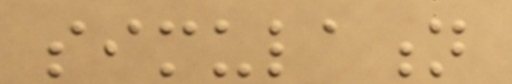simulation
